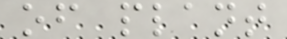of plant
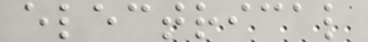electrical
